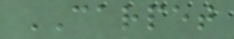CARPET
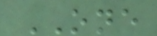ONE
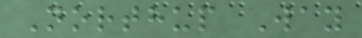Northup Way
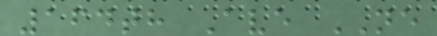164th Ave NE
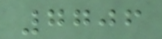7706
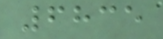6835
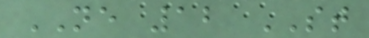NE 12 ST
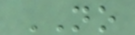NO
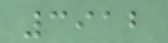3912
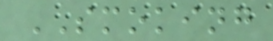SMOKING
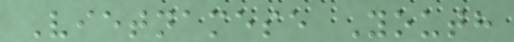Vietnamese Youth
